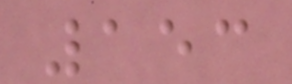153
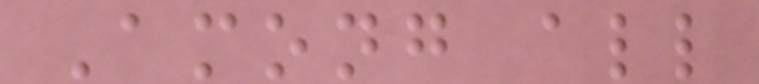Among all
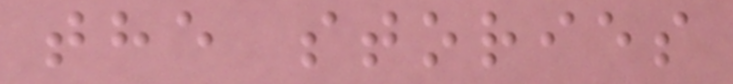the stories
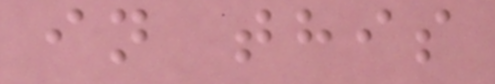in this
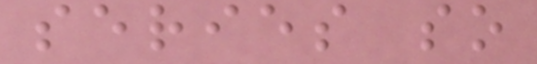series so
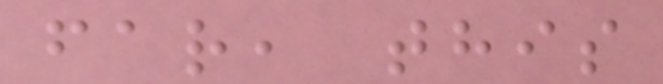far, this
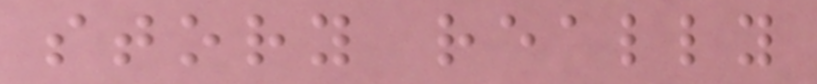story really
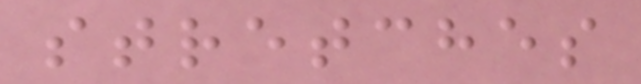stretches
